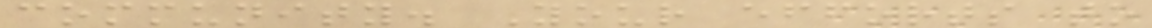community. Your efforts to
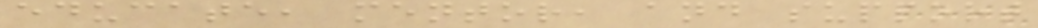educate, mentor, and support
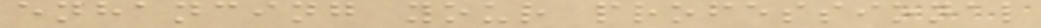enhancing your professional
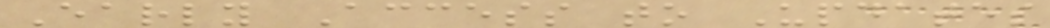Early Access to Updates
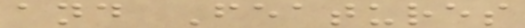and Features
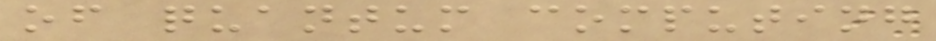of quantum computing
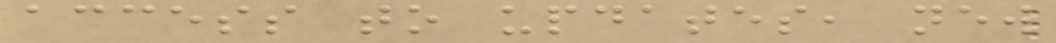access to updates, new
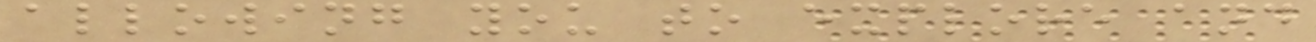allowing you to explore and
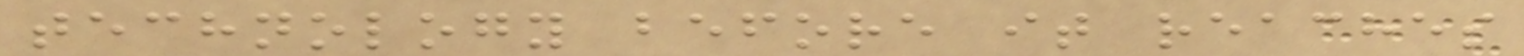technology before it reaches
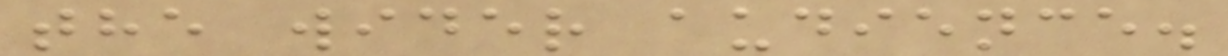the wider audience.
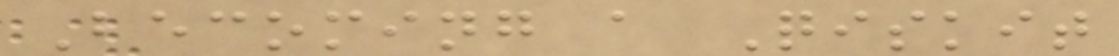Becoming a Qiskit
